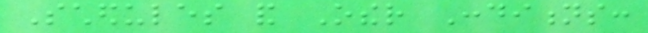Schedules and Other Conditions:
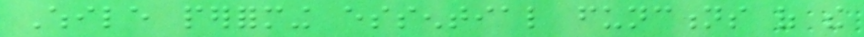While performing essential functions of the
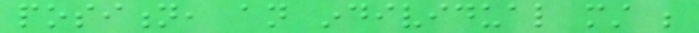position, an individual must be
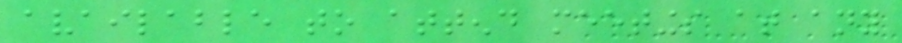available to attend meetings at any
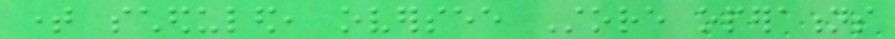time scheduled, oversee Store operations
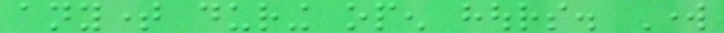anytime during open hours. Work
